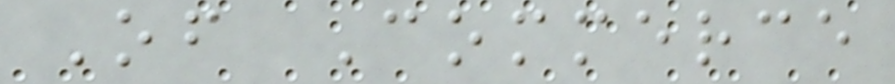Of Commerce
